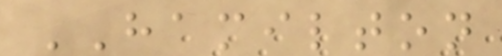HAMILTON
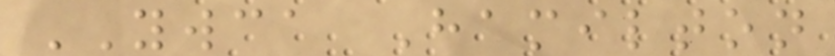YWCA Hamilton
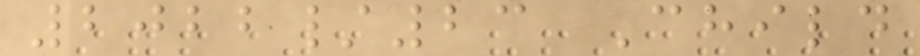2022/23 Child
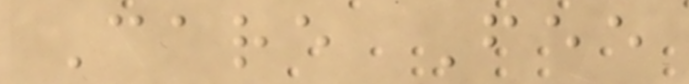Care Fee
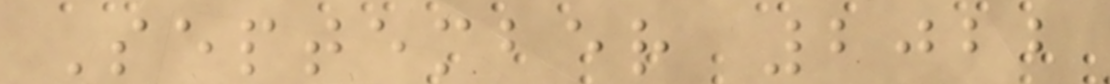September 2022
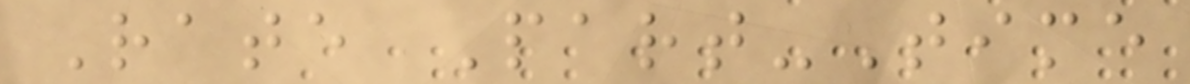Rate Part-Time
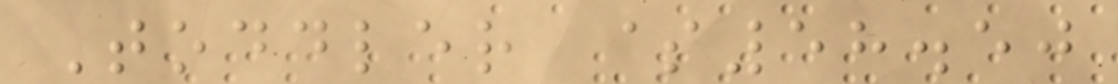Toddler $58.50
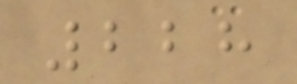228
